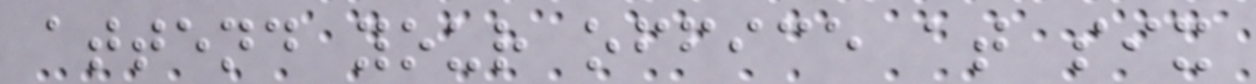attend your office at six
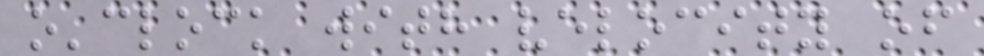o'clock with velocity of
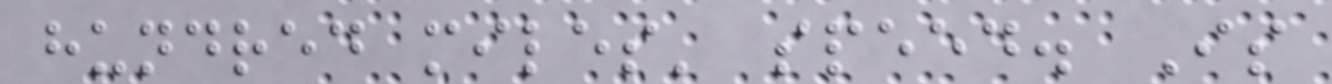hundred miles' speed. Is
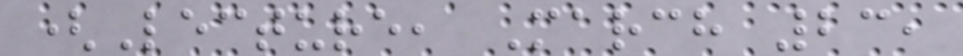(Lecture, March 23,
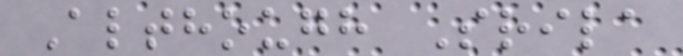Although Srila
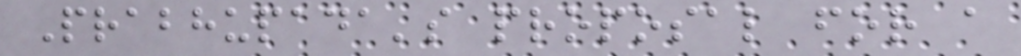Prabhupada's proposal for a
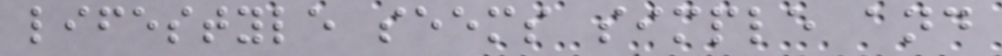lifestyle seems simple and
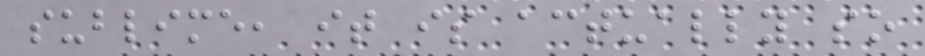sublime, it is actually so
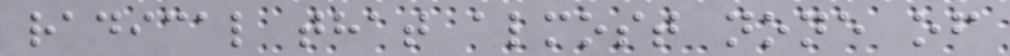radical that almost none of
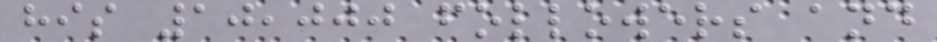his 10,000 followers and
